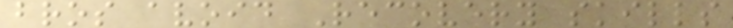bros avoid Recovery skills
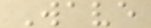Wave
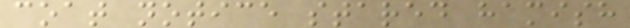coat notice stared hamish
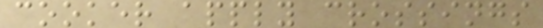cooker apply crossings
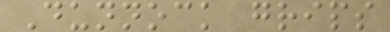Dunnock grips
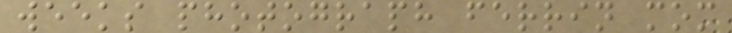weeks photograph ferrin mom
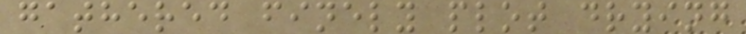gathered finely plot drying
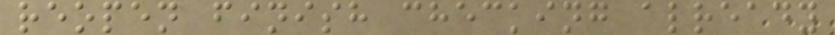reopen finish checking already
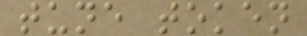tune token
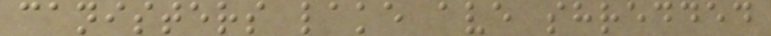canisters lake ave shredded
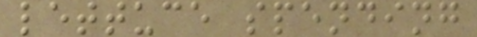lettuce spending
